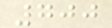700
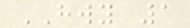HWY 1
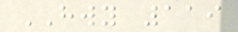HWY 119
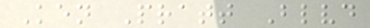Ken Pratt Blvd
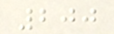200
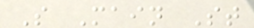S Main St
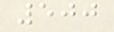500
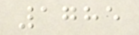1785
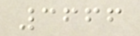3666
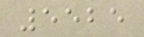5525
